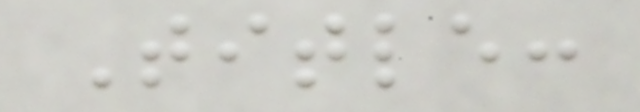Title:
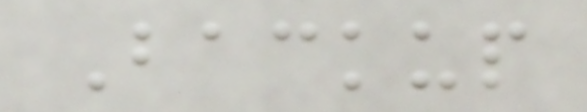Backup
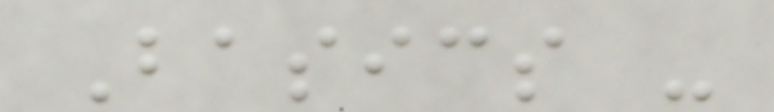Basics -
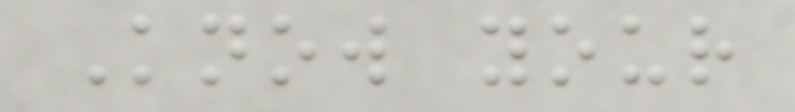Know your
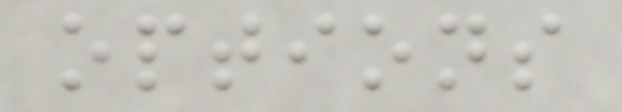options
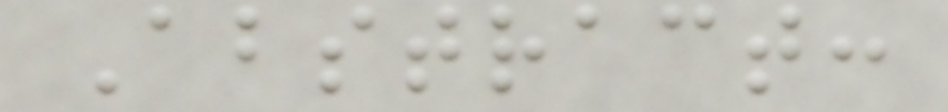Abstract:
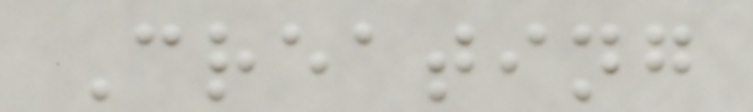Creating
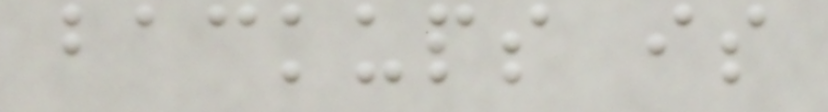backups is
